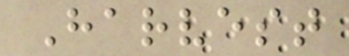Harvest
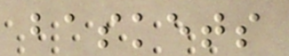baskets
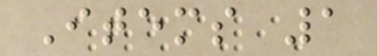Items 1
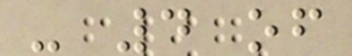- 4 of
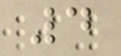4
